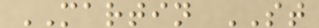MARTIN ST
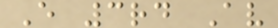E 3rd Av
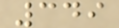349
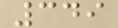349
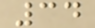34
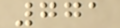771
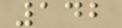142
